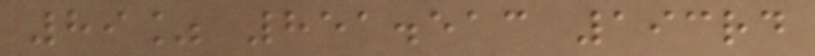89% 851.513 193rd
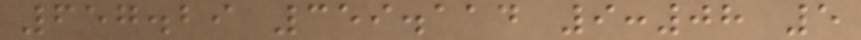657.29 359.114 9:08 5
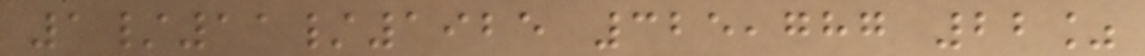1/11/1925 325,787 22%
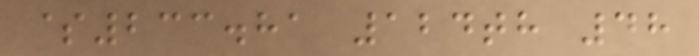$233.81 124th 48
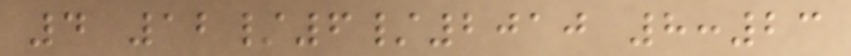4 12/6/2010 8:23
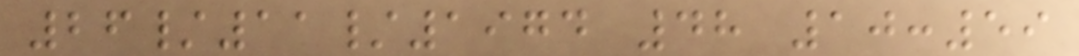26/11/1974 48 10:59
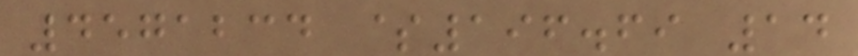4571234 $196.69 14
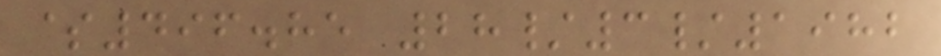$496.85 28/3/1982
